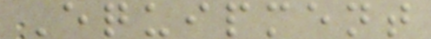Equipment
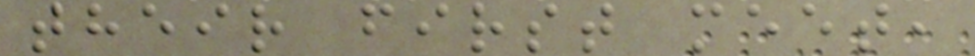their first meet,
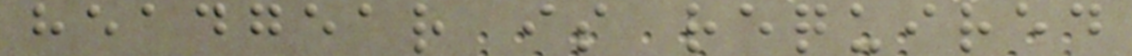headgear is required
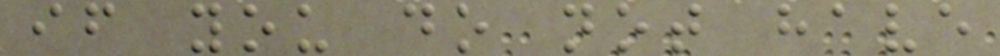if you do not have
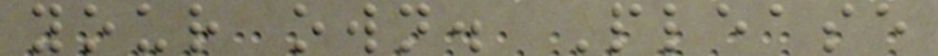your own. Please
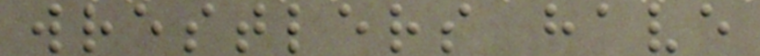wrestlers have
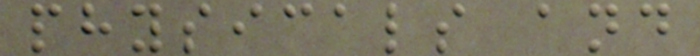physicals and
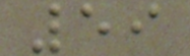59
